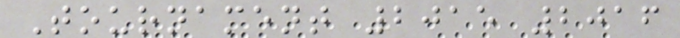Tournament 2015 2016
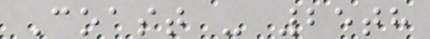Coast - 25th
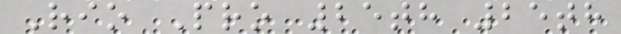Rio Pro 25th 25th
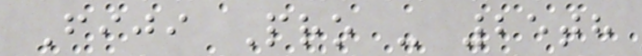Fiji Pro - 25th
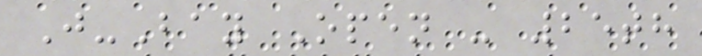J-Bay Open - 25th
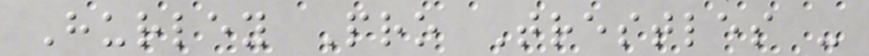Hurley Pro Trestles -
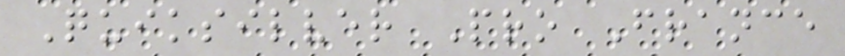Quiksilver Pro France
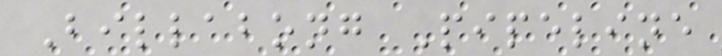Billabong Pipeline
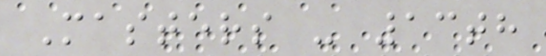Masters - 13th
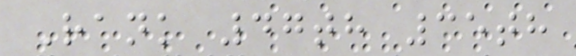Rank 47th 35th
